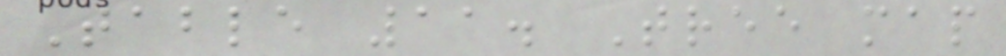Table 11. Tree map
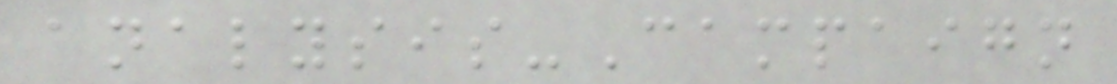analysis-Campaign
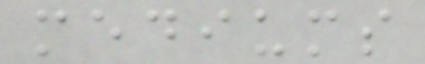mediums
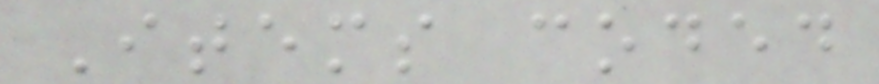Items coded
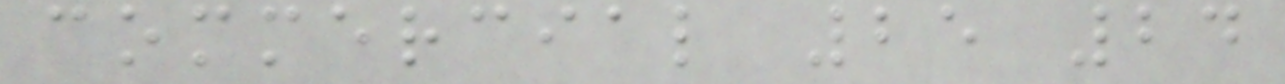commercial 25 24
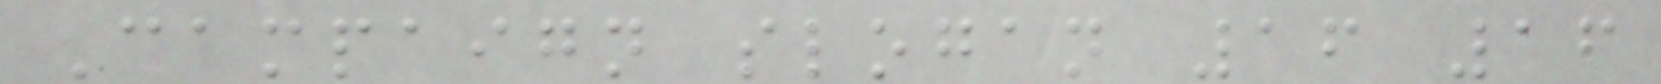Campaign slogan 16 16
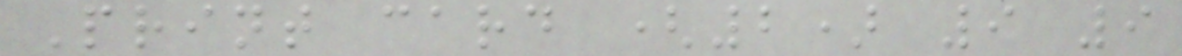Print card (2) 9 9
